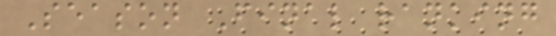Season Final ranking
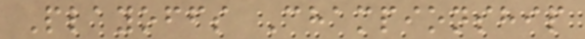Playoffs Championship
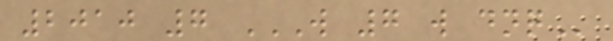2010 7 W 7 W DNQ
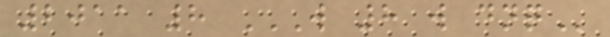2011 8 W 8 W DNQ
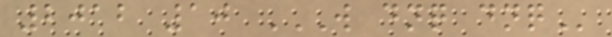2012 10 W DNQ DNQ
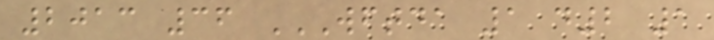2013 36 WFTDA 1 D2 1
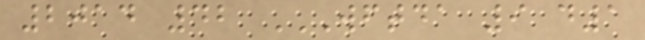2014 42 WFTDA 9 D1
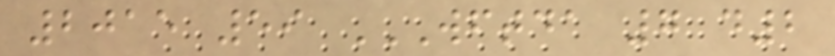2015 59 WFTDA 7 D2
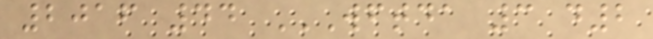2016 44 WFTDA 3 D2
